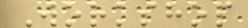Workshop
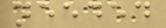needed
